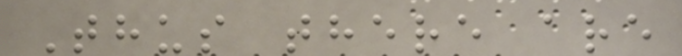Thus there are
